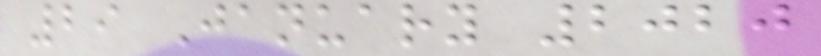29 January 2020
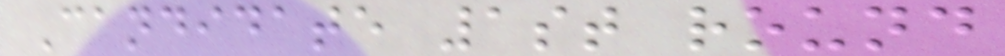Candidate 1st round
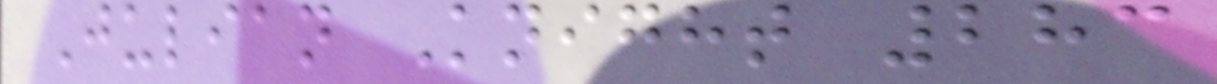Julian Knight 283
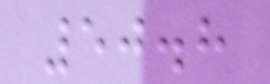50.8
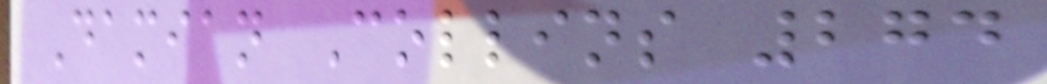Damian Collins 274
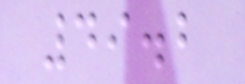49.2
